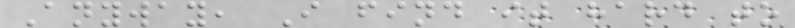Anyway, I find it hard to
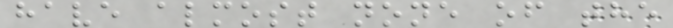have almost none of the
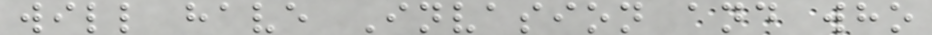will have Invasion and who
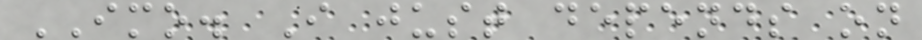IMO. I just depends on
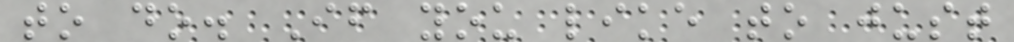to do. If you like to just
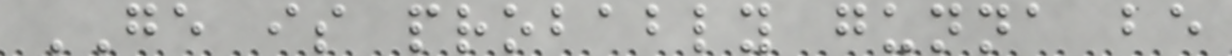GE is probably gunna be
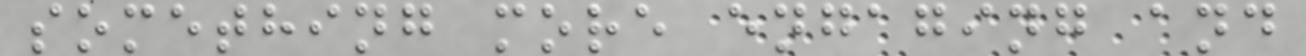something more engaging and
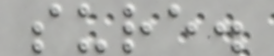sure.
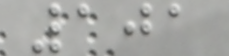101
